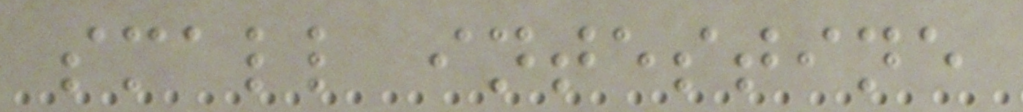small intestine
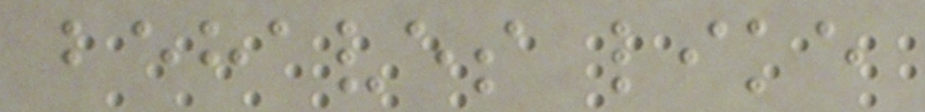behaves like
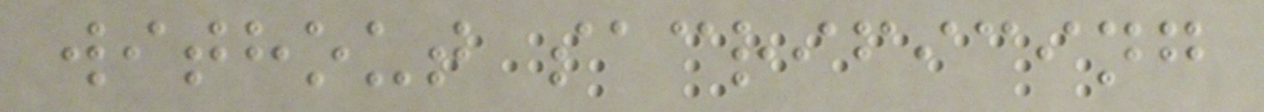without sacrificing
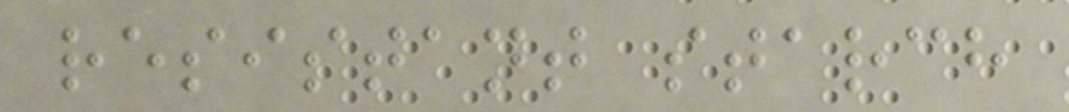resistant starch
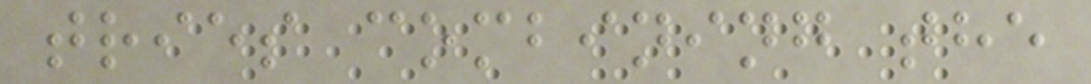tries combining the
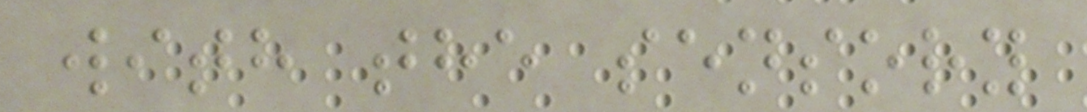with the sensory
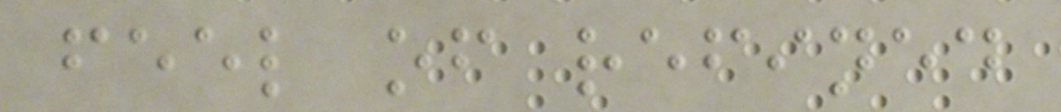feel of refined
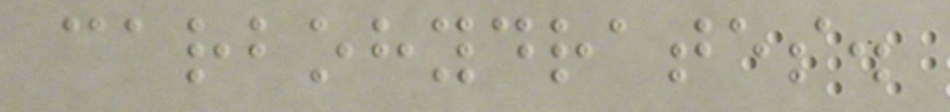carbohydrates.
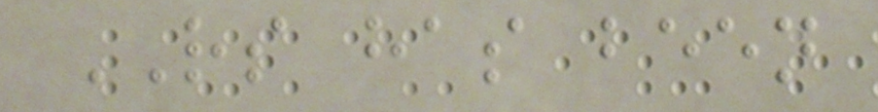RS has been
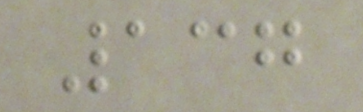137
